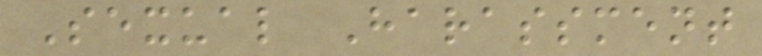Sexual Harassment
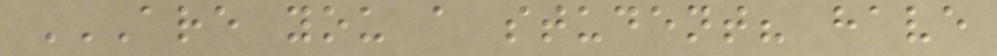ARE YOU A STUDENT? HAVE
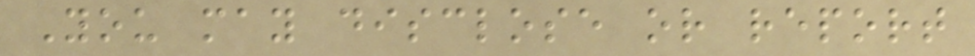You may disclose or report
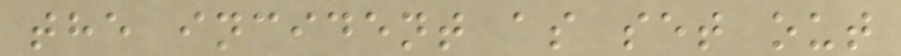the incident as set out
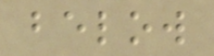below
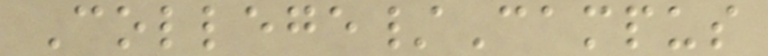College/Campus
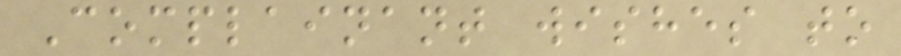Complainant wishes to
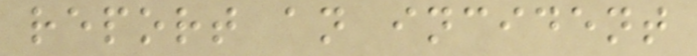report an incident
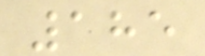185
